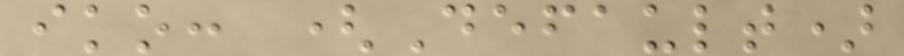iko: (Default)
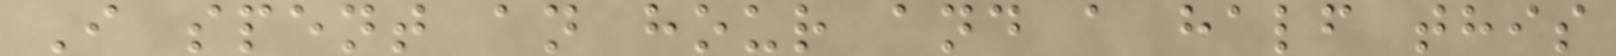I spent an hour and a half this
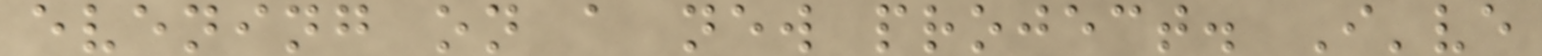evening on a new project. I've
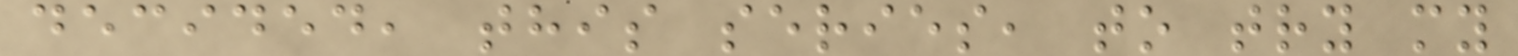decided, this series, to try my
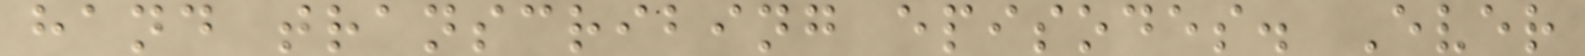hand transcribing episodes. Ever
